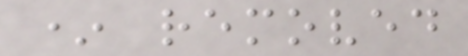* removed
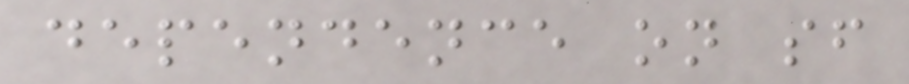dependence on sf
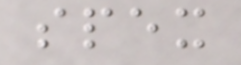spex
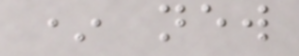* new
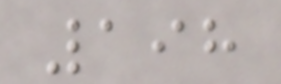198
